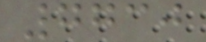7730
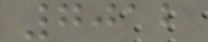7012
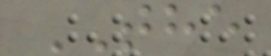THE
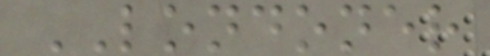LONDONER
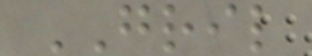GRIL
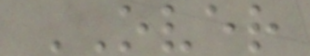OVER
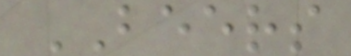BEERS
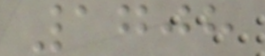1708
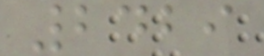2429
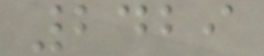2429
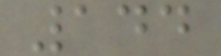144
